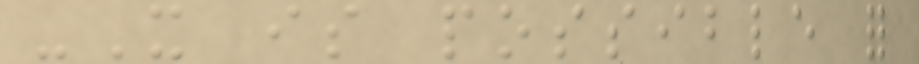-It is possible for
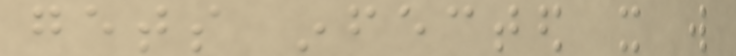gets infected it will
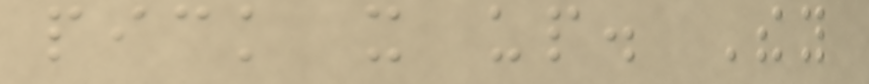pick it up. They
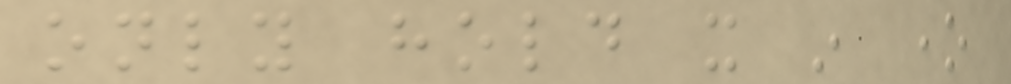only hold it in one
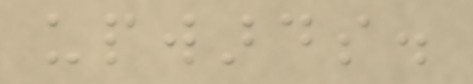upwards.
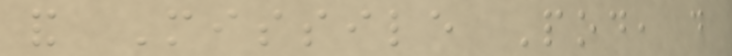and Missile Pod, do
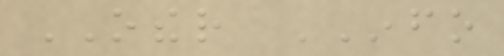OTHER INFO
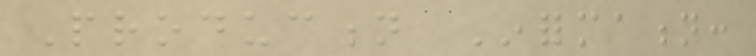Production Information:
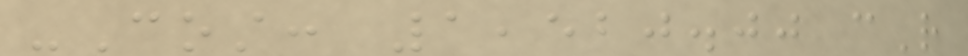-Cost: 1,520.00 cR
